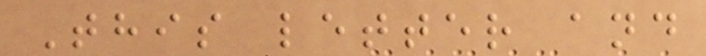This letter and
